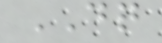DQ
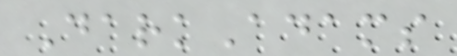DarkAdams
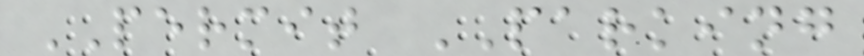PERMIT PARKING
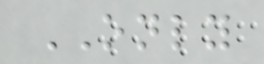ONLY
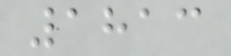1813
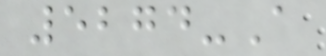5274-A
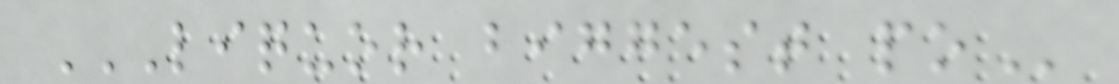LIQUOR BIGGEST PO
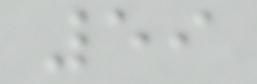59
